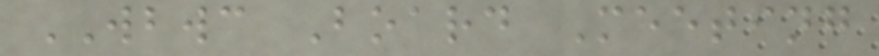WBWC Board Meeting
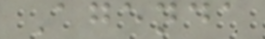Agenda
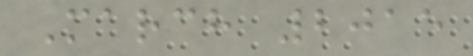March 2015
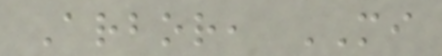Arbor, MI
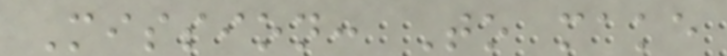Mission: To make
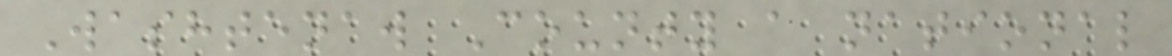Washtenaw County a national
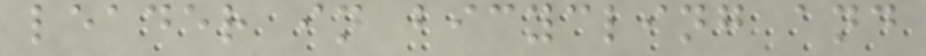leader in bicycling and
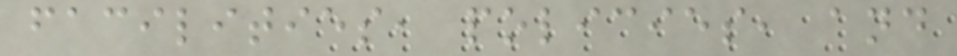facilities, policies, and
